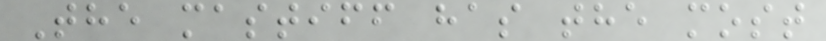The mastiff has the most
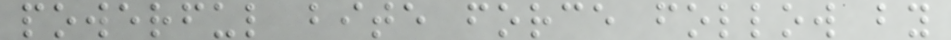powerful bite force follow by
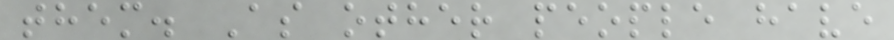them. As other people have
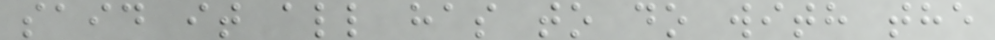said it all has to do with the
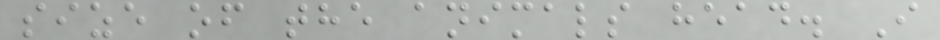size of the animals head. I
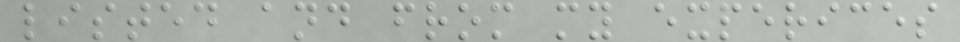listed and from my experices
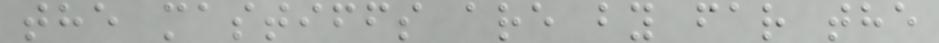the mastiffs are by far the
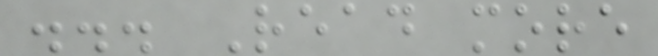... Read more
